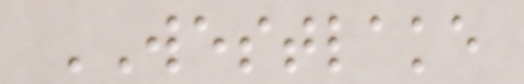WESTLAKE
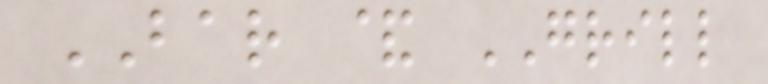BAR & GRILL
